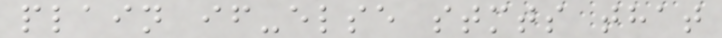plain if-else stmts that
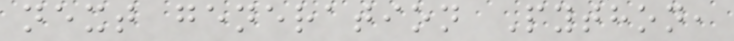next generation Python,
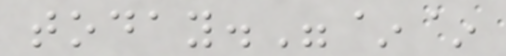today."~~
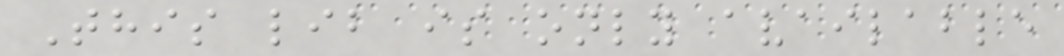This lib is only available
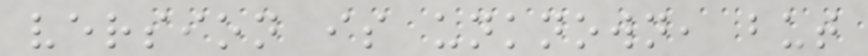version is unknown, but
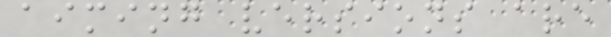aiming versions are
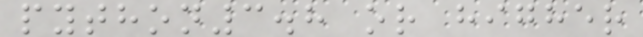python3.8 or higher
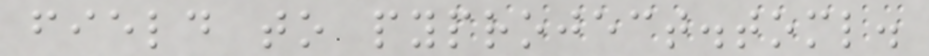field to pyproject.toml.
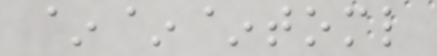~~~toml
